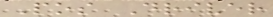Pos Driver
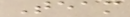Team
